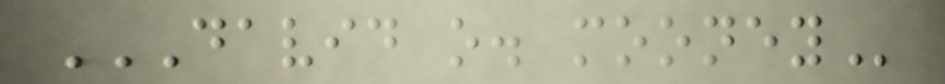DAVID O. MOONEY
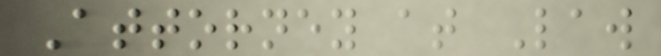Attorney at Law
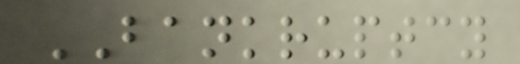BANKRUPTCY
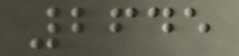2645
